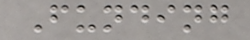Funding
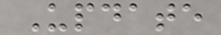Update
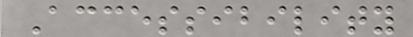Accessibility
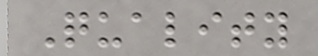Quality
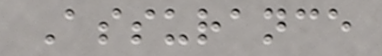Assurance
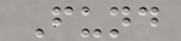Fund
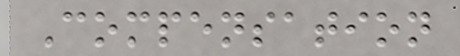Compensation
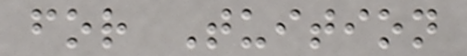for Tuition
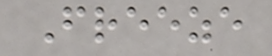Freeze
